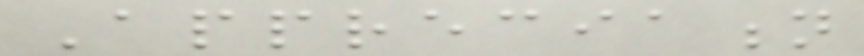Appreciation
